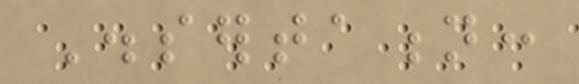Dissertation:
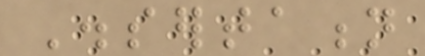Dissertation
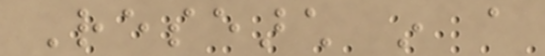Research in a
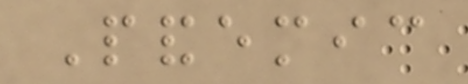Pandemic
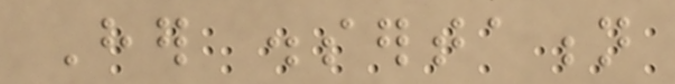Her dissertation
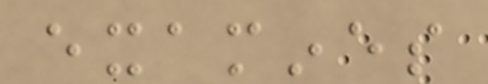examines
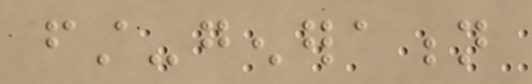first-generation
